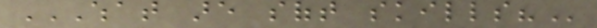WHAT ARE SOFT SKILLS?
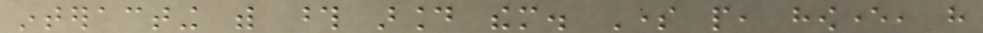interacting with those around them. Some people, however, have
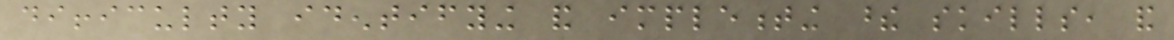difficulty identifying and implementing these skills, and
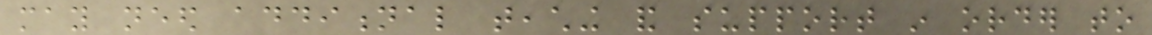may need additional teaching and support in order to
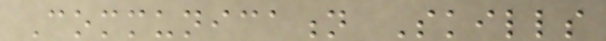Communication Skills
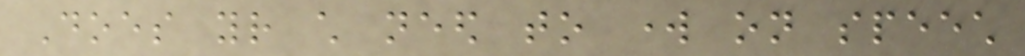Does your child need to work on speech
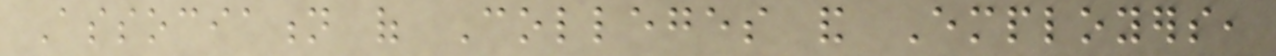Association of Colleges and Employers,
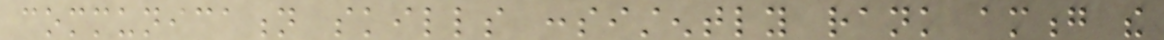communication skills consistently rank among the
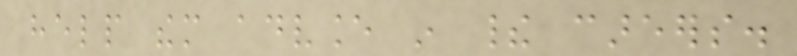help them advance in their careers.
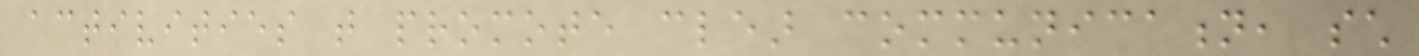activities that promote clear communication, such
